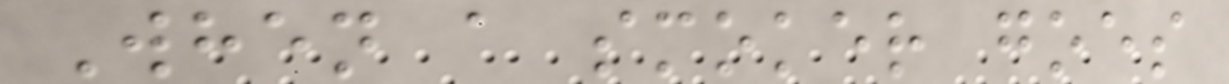When a smoker goes
